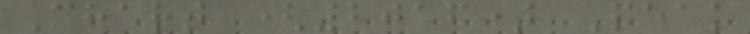Chart (2016) Peak
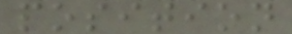position
